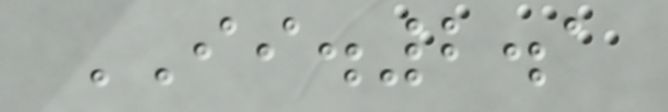II.2.1
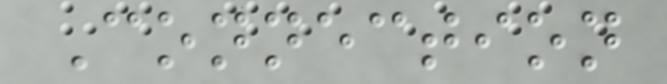Connection
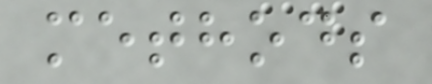methods
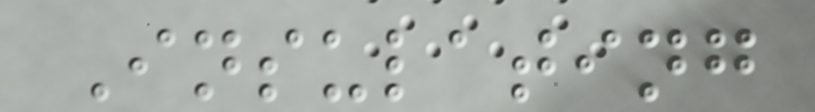Insulating
